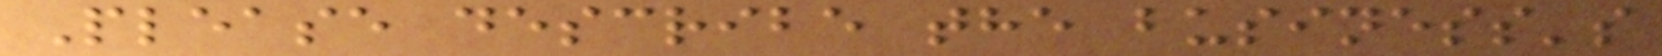Please describe the business's
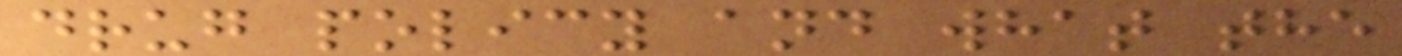drug policy and what the
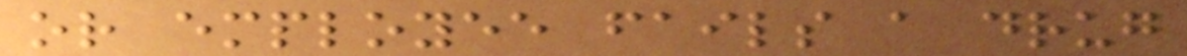or employee fails a drug
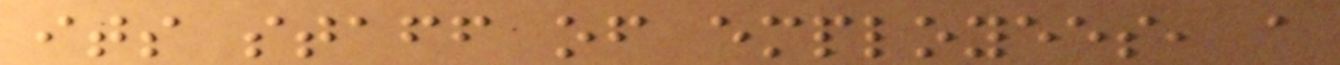its staff of employees, a
